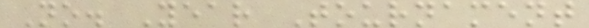No. Year Tournament
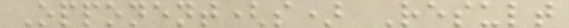Opponent(s) Result
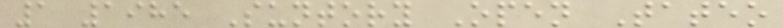1 1985 Suntory Open Tateo
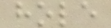hole
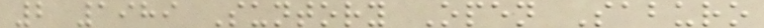2 1989 Suntory Open Saburo
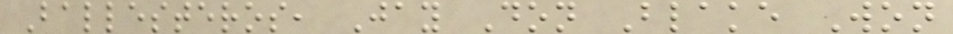Ballesteros, Jay Don Blake Won
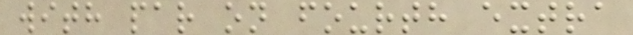with par on fourth extra
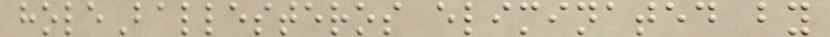holeBallesteros eliminated by
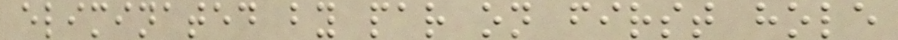eliminated by par on first hole
